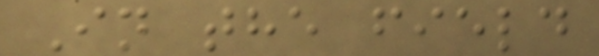In the field
